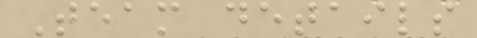Team details
